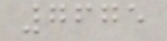7675
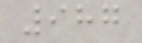987
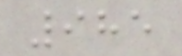985
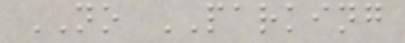NO PARKING
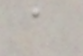a
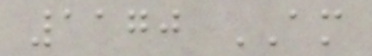1170 AM
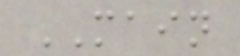MAIN
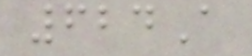624A
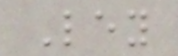Ley
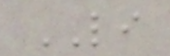LI
